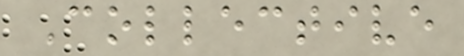Collective
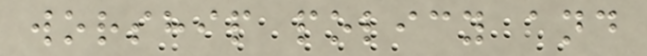worship policy and
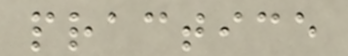practice
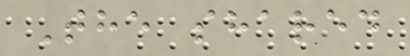The shared
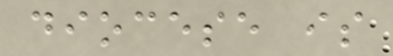diocese is
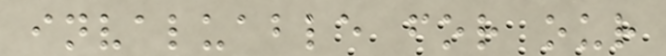invaluable for our
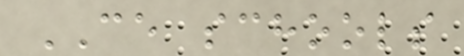CE schools
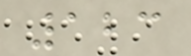123
